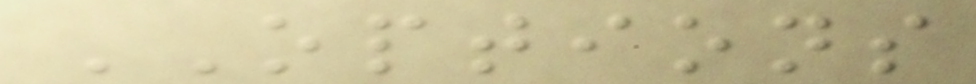OPTIONS
